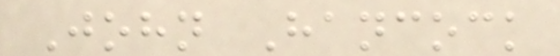John Hancock
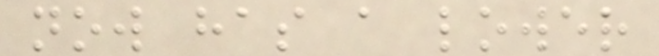now has a lower
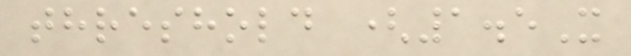threshold (1.5X
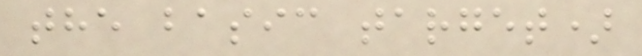the basic target)
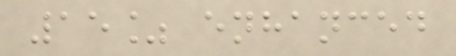15% enhanced
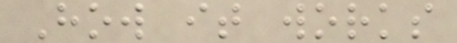How it works
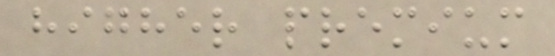higher premium
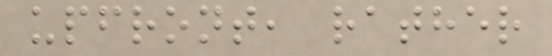upfront, rather
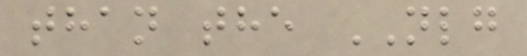than the NLG
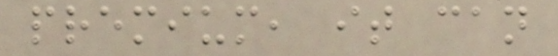premium, it can
